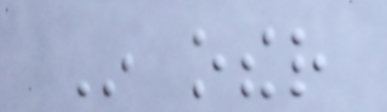In other
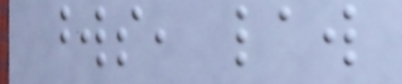words, law
